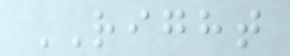RIGHT
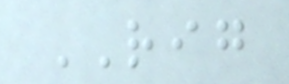RIG
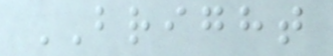BRIGHT
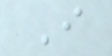I
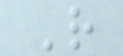R
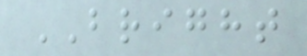BRIGHT
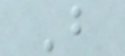B
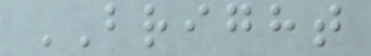BRIGHT
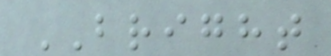BRIGHT
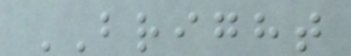BRIGHT
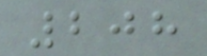208
